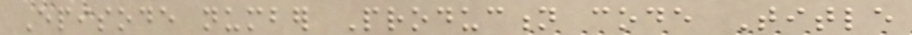Episode number Production code Title
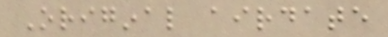Original airdate
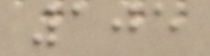105
